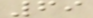69
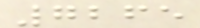7265
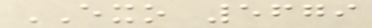EXO 5679
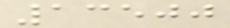13500
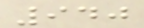940
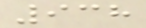938
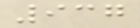937
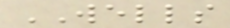WELLS
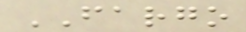FARGO
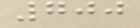700
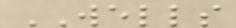WELLS
